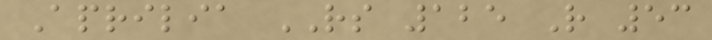Aprilia RS 125 R 53
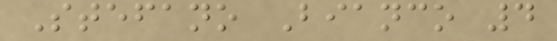Stefano Bianco 4
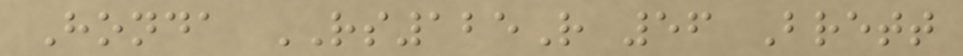Honda RS125R 56 Brett
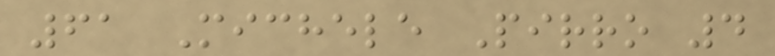61 Michele Pirro 4
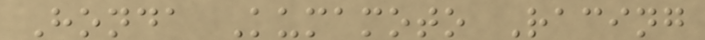Honda Kumamoto Racing
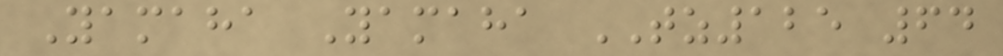Yamaha Yamaha TZ125 64
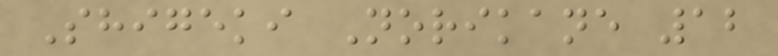Shigeki Norikane 12
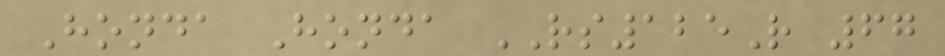Honda Honda RS125R 67
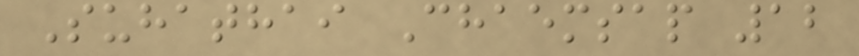Suhathai Chaemsap 12
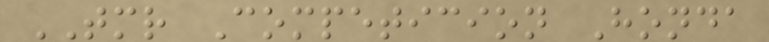TMR Competicion Honda
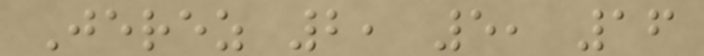Jerez 2, 5, 16
